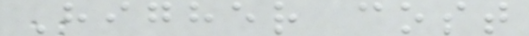Higher cost
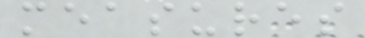measures
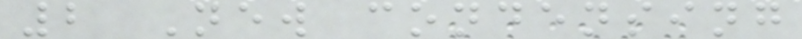2 New condensing
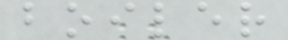boiler
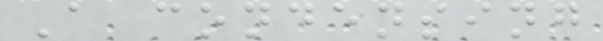A condensing
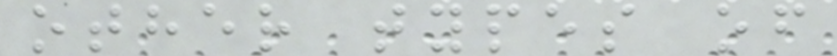other types of
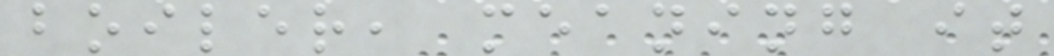boiler, meaning it
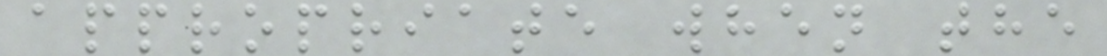appropriate when the
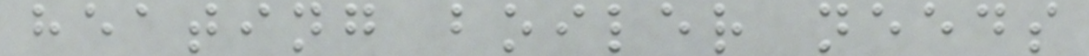heating boiler needs
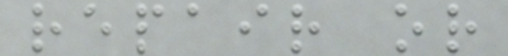repair or
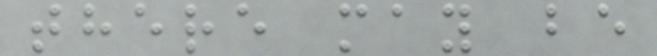there may be
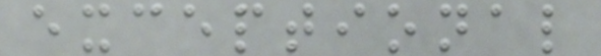exceptional
